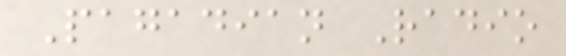Pagadian Radio
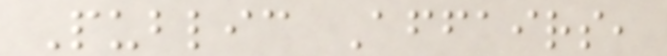Public Affairs,
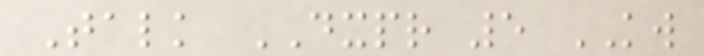Talk DXPR 5 KW
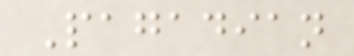Pagadian
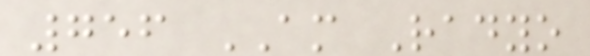756 AM Radyo
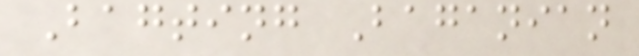Bagting Baganian
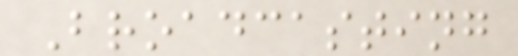Broadcasting
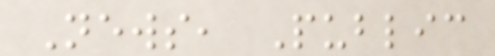News, Public
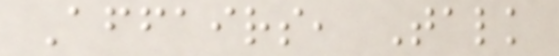Affairs, Talk
